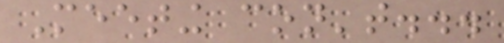Meeting con't...
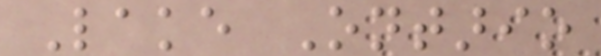Lake Ontario
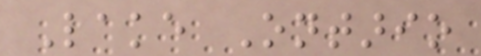Lake Ontario
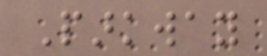Parkway
